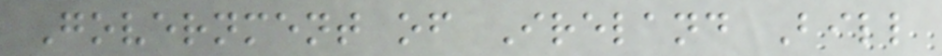Government of Ireland Bill
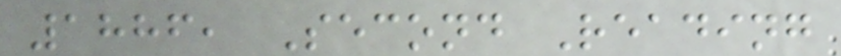1886, Second Reading
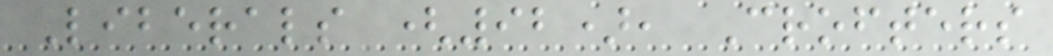Liberals (92), Crofters
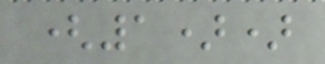(1))
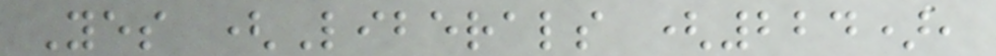Yes (Liberals (224),
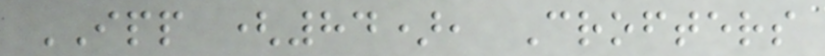IPP (84), Crofters
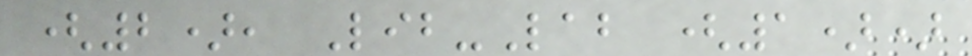(2), Lib-Lab (1))
